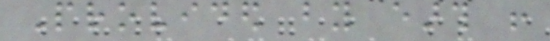Provided by earth !
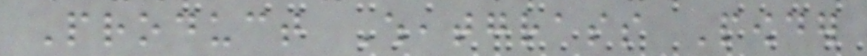Product Wheatgrass Powder
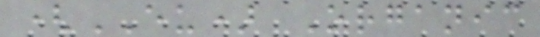(EU) Organic
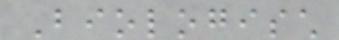Biologisch
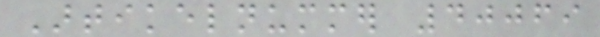Artikelnummer 40069
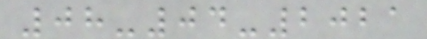08-04-2021
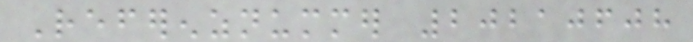Referenznummer 20210608
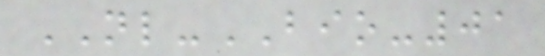NL-BIO-01
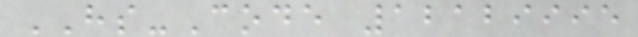HS-Code 12129995
